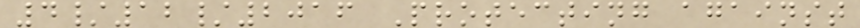4/12/2016 Protecting against
